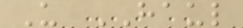U HAUL
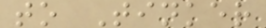to Tinker
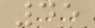45
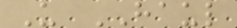U HAUL
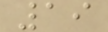19
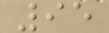95
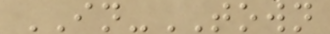IN-TOWN
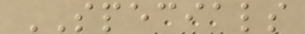SPECIALS
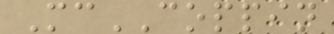McCOPPIN
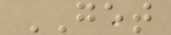GET
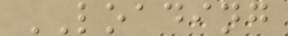LOADING
